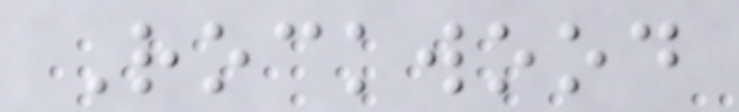Rockwood
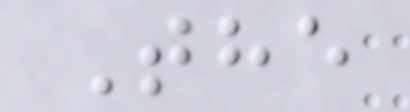The
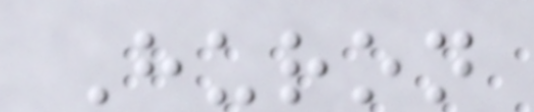Huron
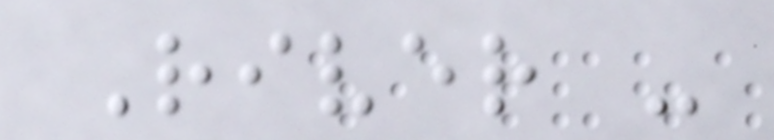River -
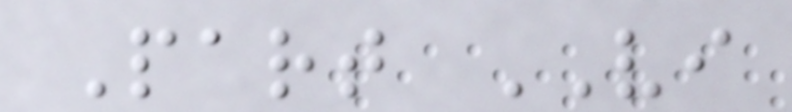Part VI
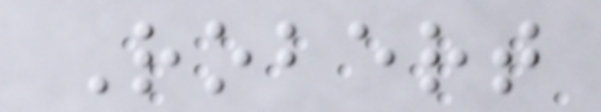Robert
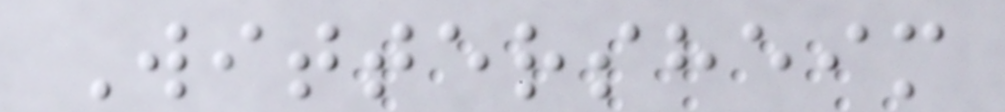Wittersheim
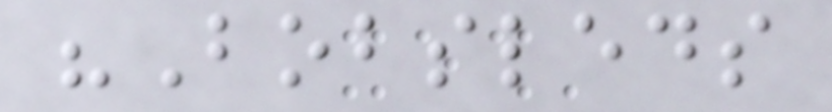"Bobsleds
